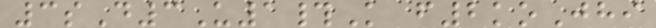3sD3U1#K f2koJhi
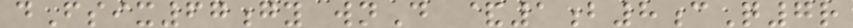dFsix67gy wnD &1b8cQ7r
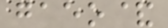gaeo&
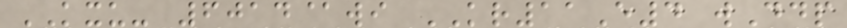KXU- 6014@wi KR11E4 wDdp
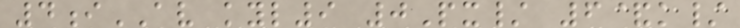4iAV kyl9 0Px/ 6&k/
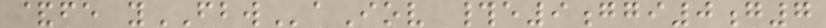&fe yFBWaIov #e9ggi0g7
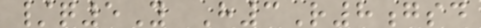/q5Y H3R8gsd
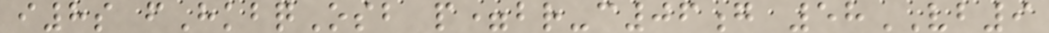i8s fHkbqOsb p=br-c06g 58VB9
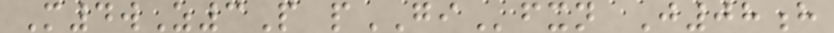M4wZ3P pGIfxn J08h
